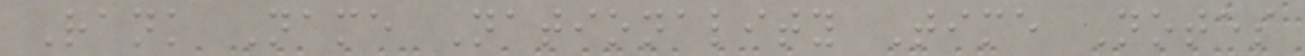Rank Name Nationality Time Notes
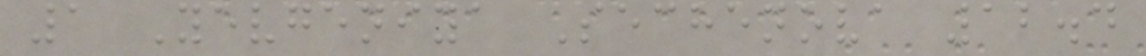1 Yevgeniya Sechenova 12.4
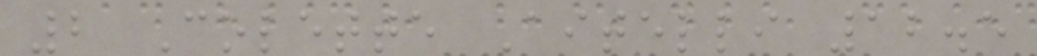2 Colette Aitelli 12.5
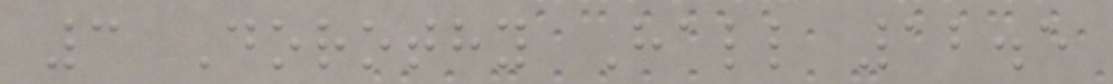3 Dorothy Hall 12.5
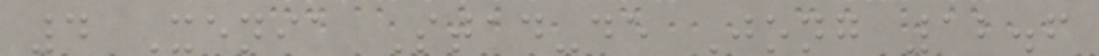4 Xenia Stad-de Jong 12.6
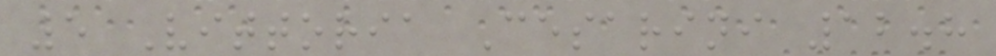5 Vittoria Cesarini 12.8
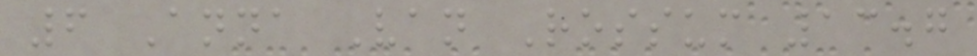6 Anna Van Rossum 13.7
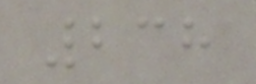238
